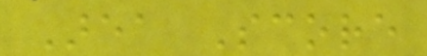Area Score
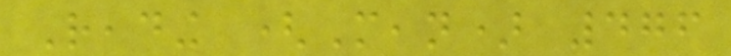Reading (Mean) 476
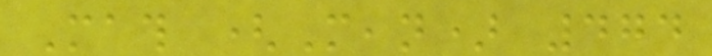Math (Mean) 474
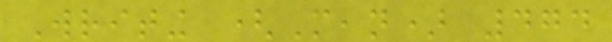Writing (Mean) 474
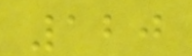120
